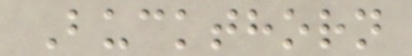Buckthorn
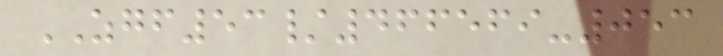ZGF53/466569-053
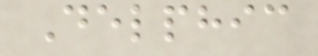Delphic
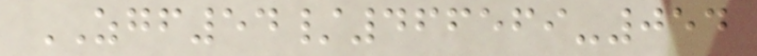ZGF54/466569-054
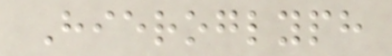Hieroglyph
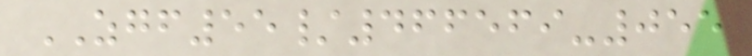ZGF55/466569-055
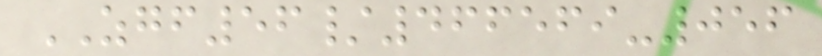ZGF56/466569-056
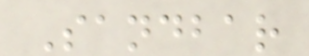Sandbar
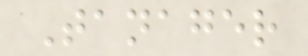Tanager
